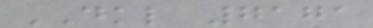DKL 7171
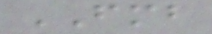FMB
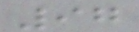97
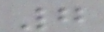7
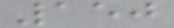150
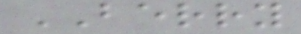BERRY
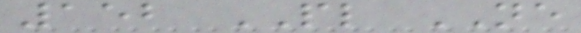152 PL NE
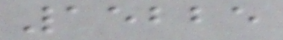15225
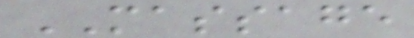MASSAGE
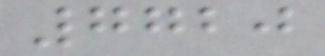7720
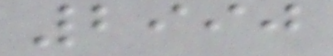2990
